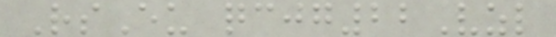RsEu qcjg22Vzl
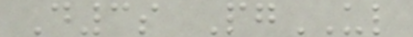D3s PgUL
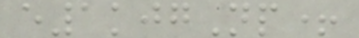e1kjgNp+
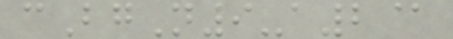cBgN9-a2@
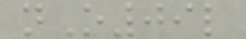nO09l
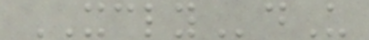XCLYdU
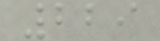229
